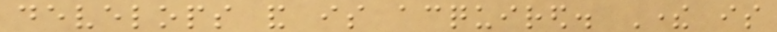develops and is acquired. There is
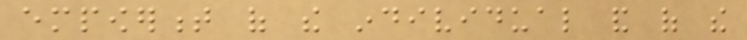empowerment of the individual and of the
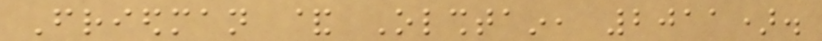Friedman & Olshtain, 2011).
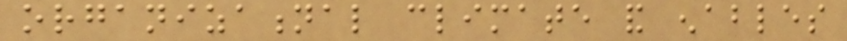organizational climate and enables
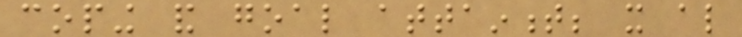coping and goal attainment; it also
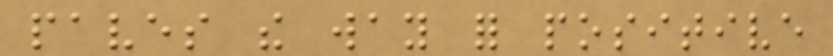paves the way for positive
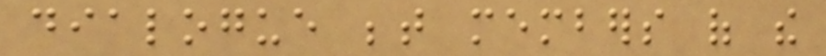dialogue between members of the
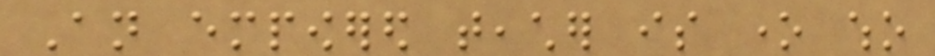An empowered teacher is one who
